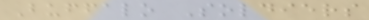Buffalo Soldiers
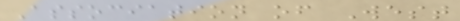Association of West
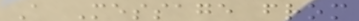A Message from
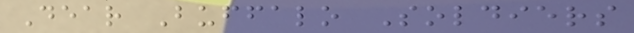Dear Buffalo Soldiers
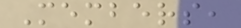Members,
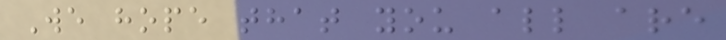We hope that you all are
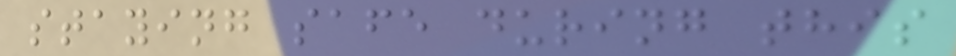staying safe during this
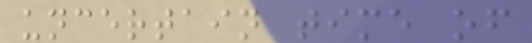uncertain time of
